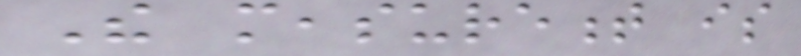The measurement is
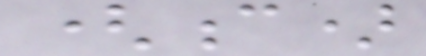(c)
